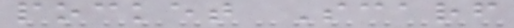pocket Scarf
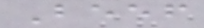Beef
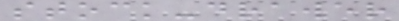stock-drawer
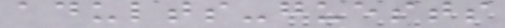adults-guests
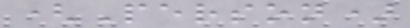(Person)
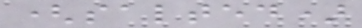(salted)
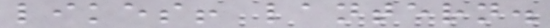likes! lantern.
